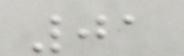01
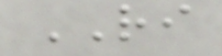RI
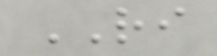RI
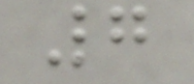7
